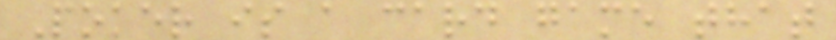Poker is a card game that
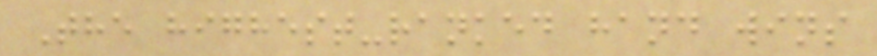The highest-ranked hand wins
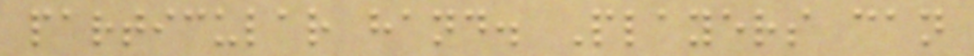particular hand. Players can
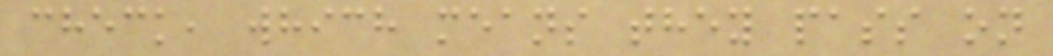check, which means they pass on
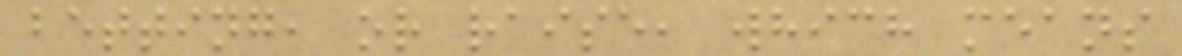betting, or raise, which means
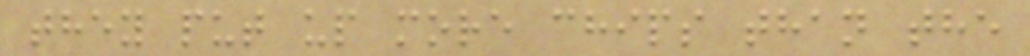they put up more chips than the
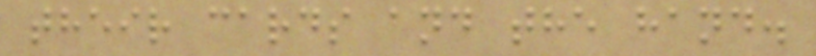their cards and the hand.
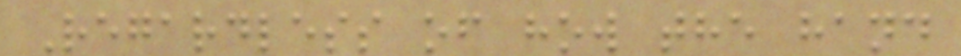Regardless of how the hand
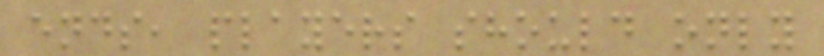ends, players should only
